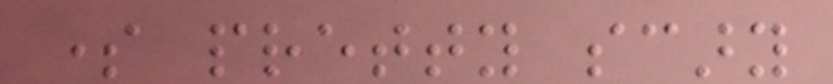some pretty scary
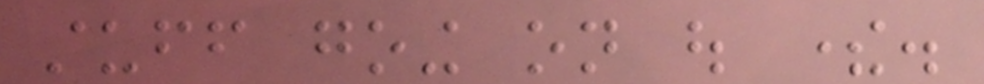stuff going on out there.
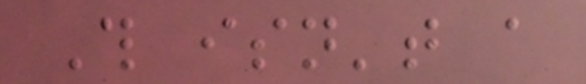This isn't a
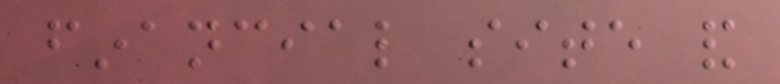financial site and
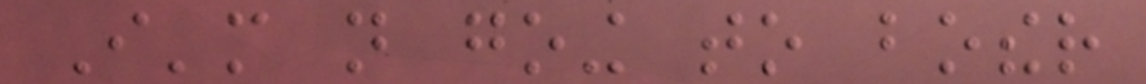I'm not going to bother
